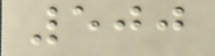500
